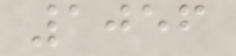1056
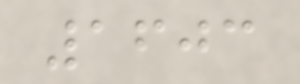1603
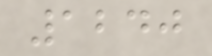1240
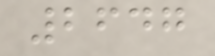2647
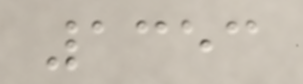1353
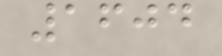1604
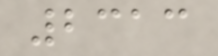2313
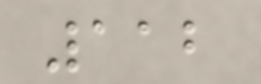112
